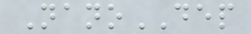NanoDEP
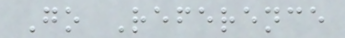Go Reference
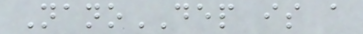NanoDEP is a
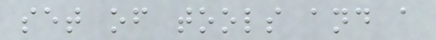set of tools and a
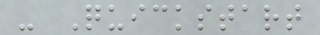- Quickstart
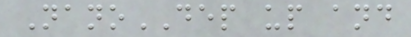NanoDEP up and
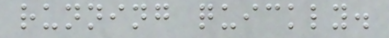running quickly.
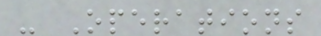- Operations
